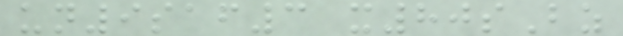un9saf3 x80sBz
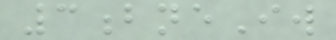3bneIw
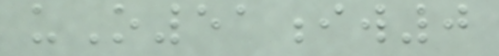uO51iw0
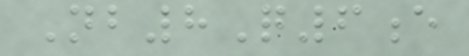Nb8Q6e
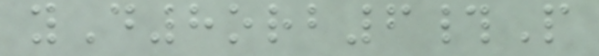yD8orb6#P
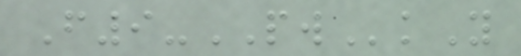F9-PWkY
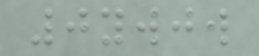0ywjw
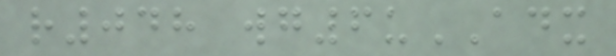r048 wg6uADX
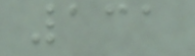131
